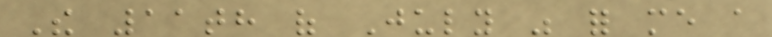The 11th of July was for me a
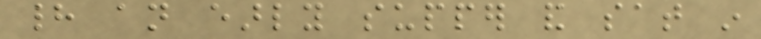had an early supper and sat in
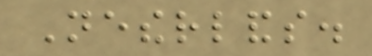Netherlands.
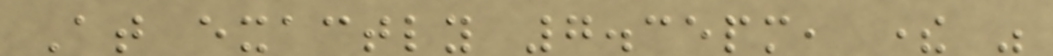At exactly 7.35pm, there was
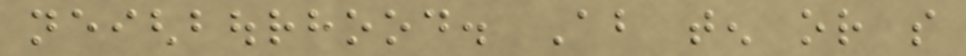neighbourhood. About ten or so
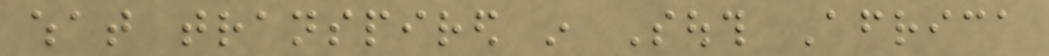what transpired in South Africa
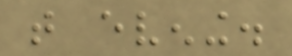that evening.
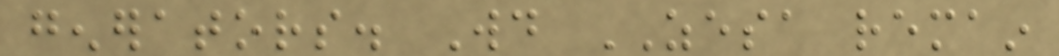generators. Would ZESA remain
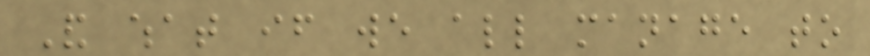And what if we all manage to
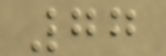77
